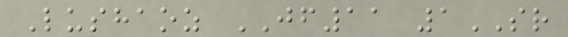Lushaoz JF11 1SR
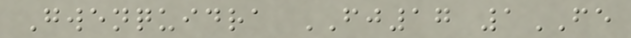Gwenquidra FJ17 1FE
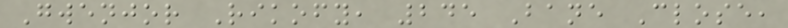Gwenjor Rikofy, 245 Bane Close,
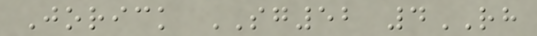Jorick SG52 4RH
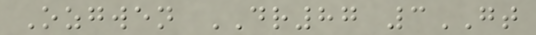Ozgwen DR87 3GT
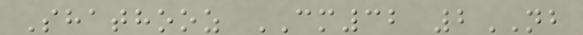Shathooz CM32 2NB
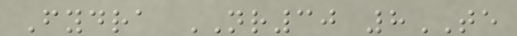Fydra NR30 8TE
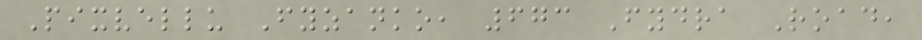Pixvellu Fyzanko, 673 Fydra Road,
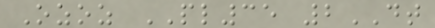Ozoz PL35 2DT
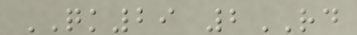QK29 2RD
